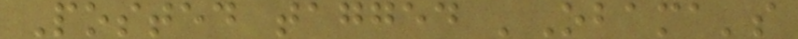Posted tagged 'Obama's
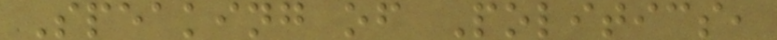Speaking of Politics,
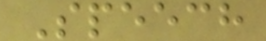Speech
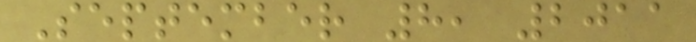September 8, 2011
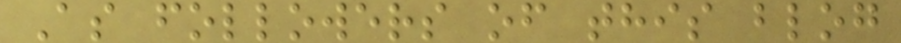As followers of this blog
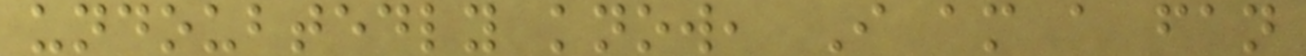undoubtedly know, I am a fan
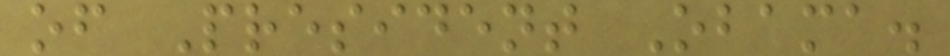of President Obama.
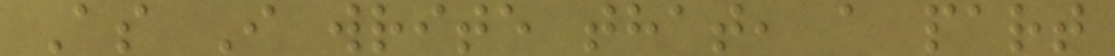As I write that, a part
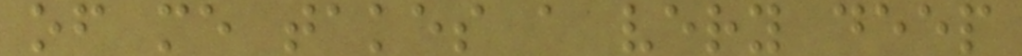of me takes a very deep
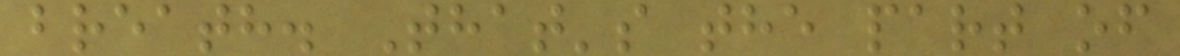breath. That's the part of
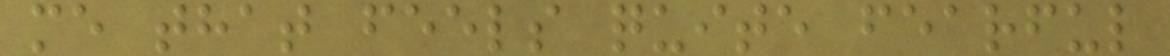me that feels quite fearful
